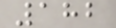182
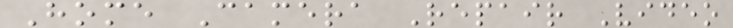Home Camera Repair Video
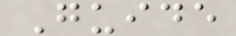Guide
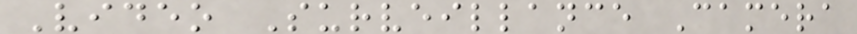Video Surveillance Camera
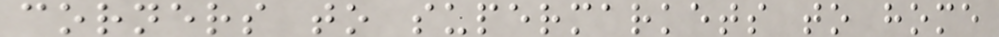corners to supermarkets to home
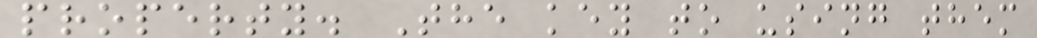property. The key to using them
